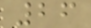26
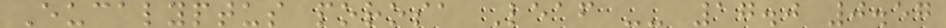Eucalyptus porosa Leaf -- 17.0 0.57
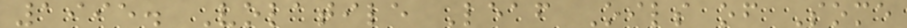1995. Volatile Leaf Oils of Some
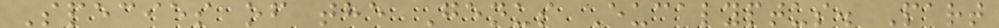Species of the Genus Eucalyptus. Part
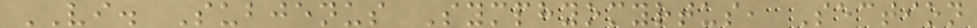VI. Subjenus Symphyomyrtus, Section
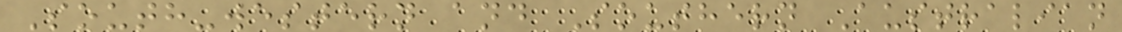South-western and Southern Australian
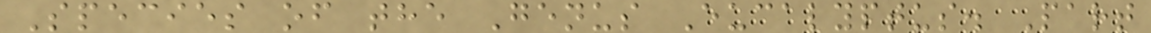Species of the Genus Eucalyptus. Part
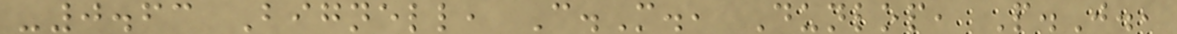-0.63 Bignell, C.M., Dunlop, P.J.,
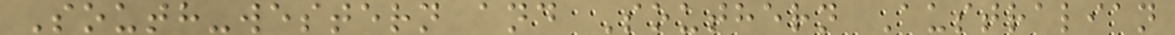South-western and Southern Australian
